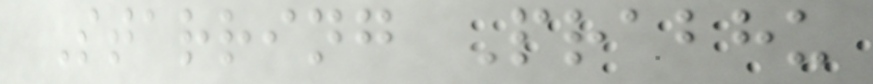Starring Prabhu
